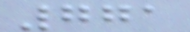771
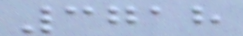3718
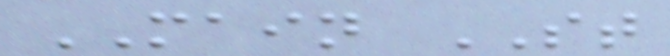MAIN ST
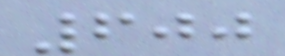600
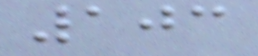103
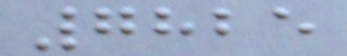7825
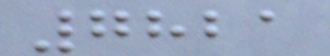7821
